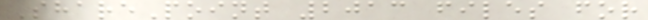SharePoint 2013 files for
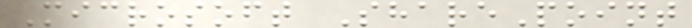Microsoft SharePoint
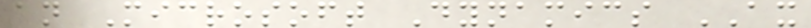an Microsoft Dynamics AX
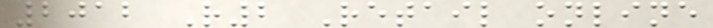2012 R2 Retail online
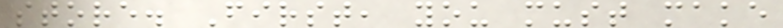store. First, you must make
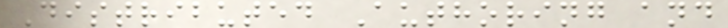Distributed Authoring and
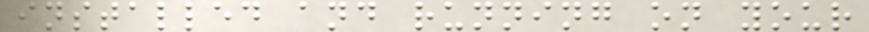installed and running on your
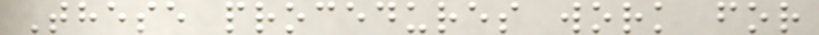These procedures work for
